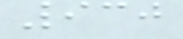930
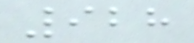928
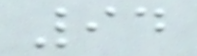94
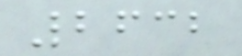2632
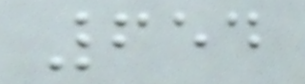654
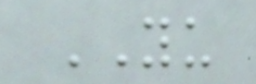YU
